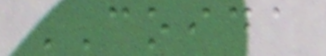COIDA
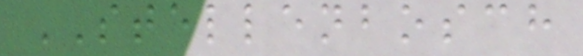STELLENBOSCH
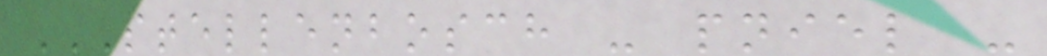STELLENBOSCH - PNIEL -
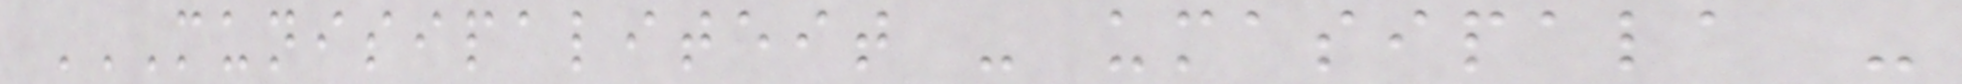MUNISIPALITEIT - UMASIPALA -
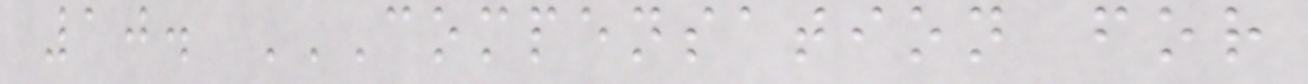10. COMPENSATION FOR
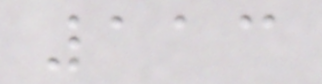113
